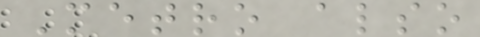Metro also
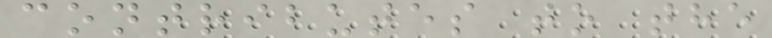contributes to the
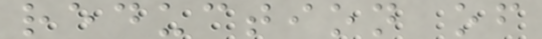reduction of
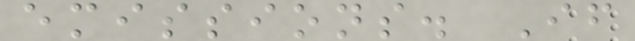emissions. If
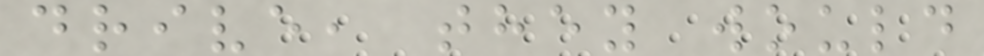drive, they would
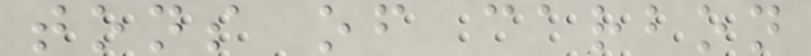tons of carbon
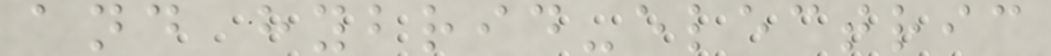and hybrid-electric
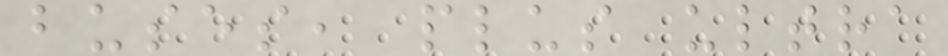buses, plus ultra
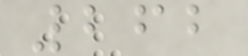262
